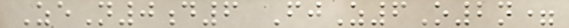ZeN0d6 FjZ6O2n=
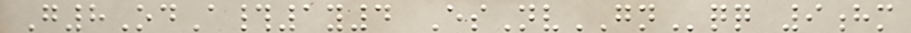G8OdA#1y4 EsNvGNqq 9hm
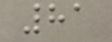81
